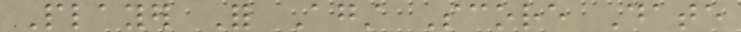Player For Against Score Date
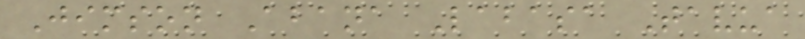Jimson Abana Labasa Tavua
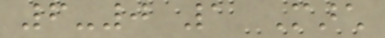6-0 1 March
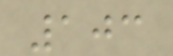103
